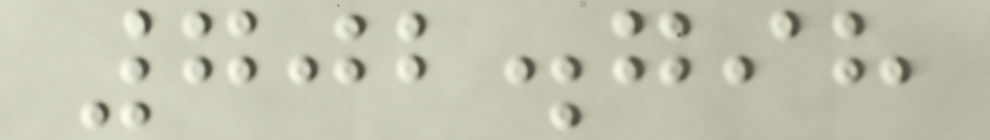702.798
